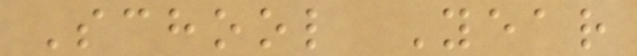School Year
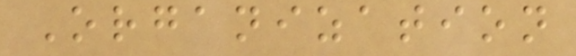Organization
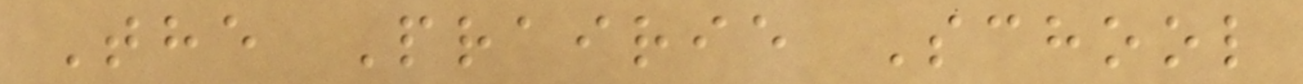The Prairie School
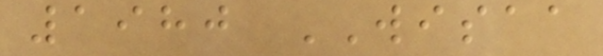1980 WISAA
